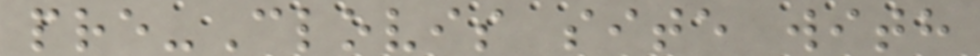pre-Clovis site with
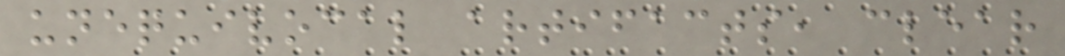unequivocal artifacts, clear
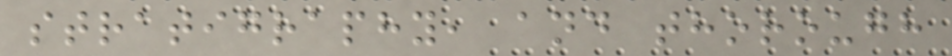stratigraphy, and thorough
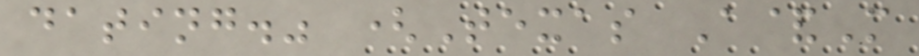dating." (Texas A&M
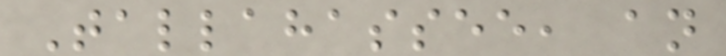Tallahassee, an
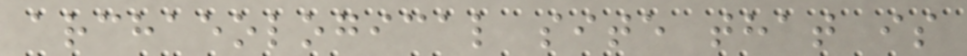archaeological site that is
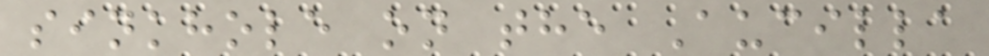sinkhole on the Aucilla
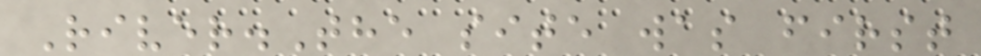River.The site was first
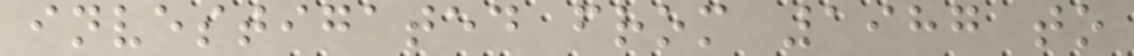investigated from 1987 to
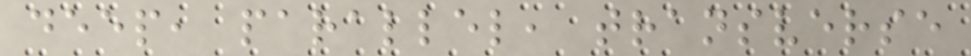deep, parallel, transverse
